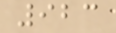923
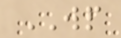WP
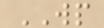WP
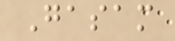Gasam
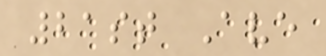21st Ave
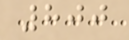800
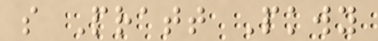s Pratt Pkwy
